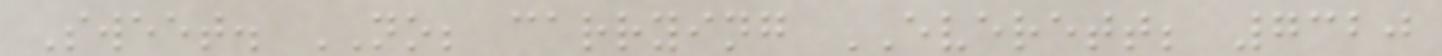Sweet. NO; carrying EVERETT; 7320
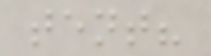tent?
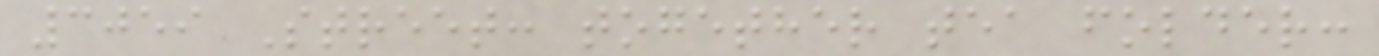3059 Street: together tea folder:
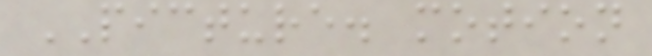PICTURE. motion
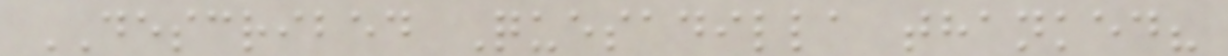DESCRIBED Quesadilla thanked?
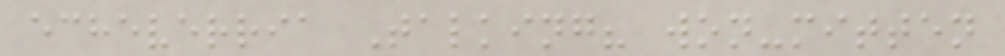echeverria Talking? won-mitten
